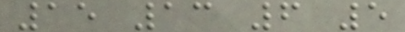15 13 6 5
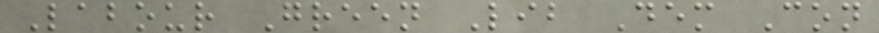Labour Green Lib Dem Con
